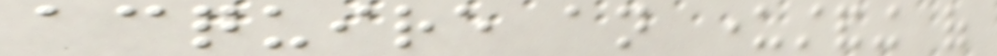acquire an understanding of
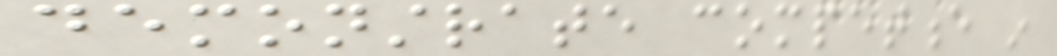demonstrate competence in
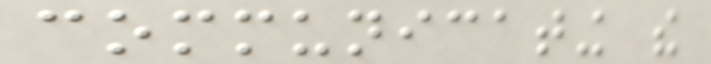communicating the
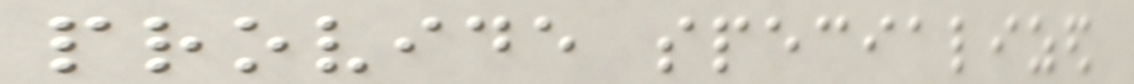provide specialized
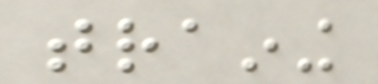training
